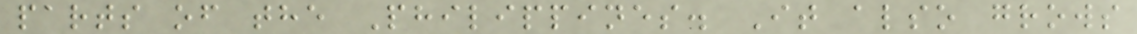parts of the Philippines. It also grows
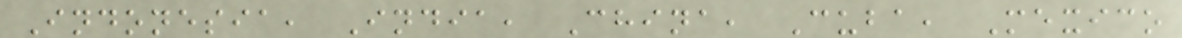Indonesia, India, China, Cuba, Mexico
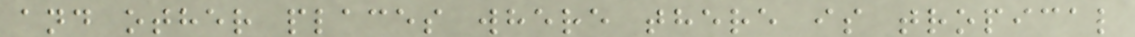and other places where there is tropical
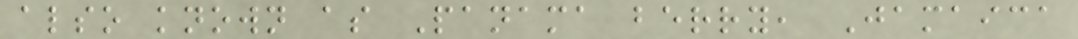also known as Panama berry, Jamaica
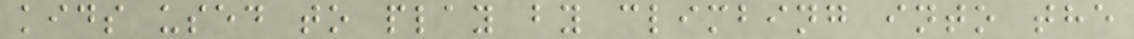kids used to play by climbing into the
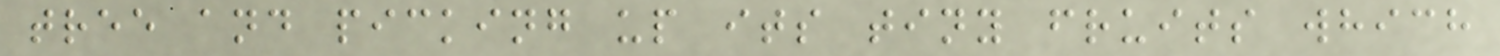tree and picking up its tiny fruits which
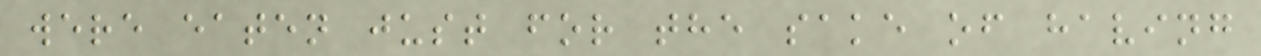were eaten just for the sake of having
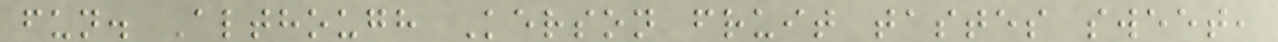fun. Although Kerson fruit tastes sweet,
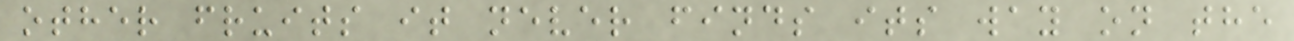other fruits it never finds its way on the
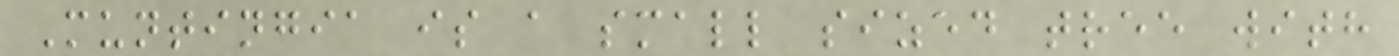Muntingia is a small sized tree with
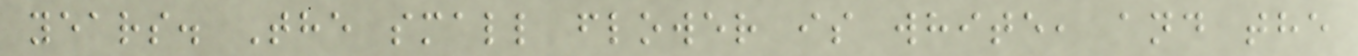years. The small flower is white, and the
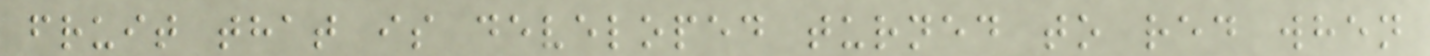fruit that is developed turned to red when
